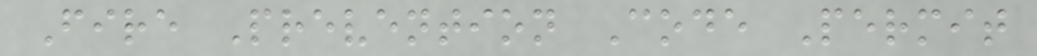Fire Prevention Code Permit
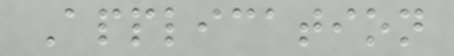Application
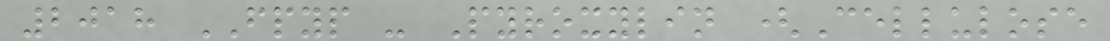2018 FPYP - Pyroxylin (Cellulose
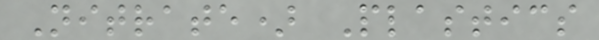Nitrate) Plastics
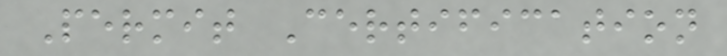Permit Certification
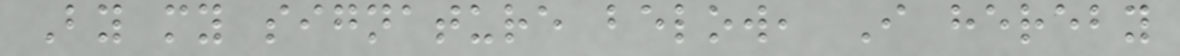By my signature below, I hereby
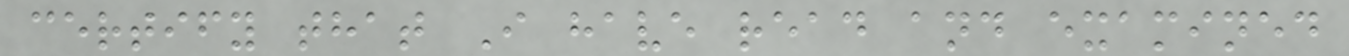certify that I have read and examined
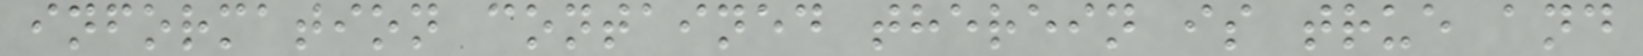information contained therein is true and
